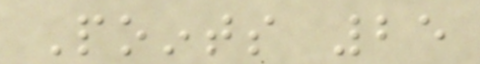Points 25
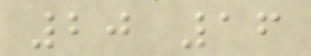20 16
